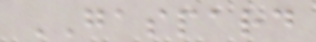GASPARD
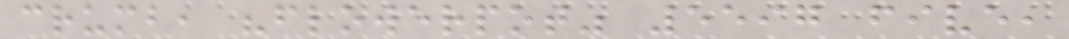crumb, "flowerpot" 5597 five,
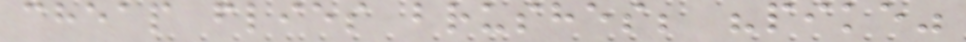cheap flies brushes; "pike"
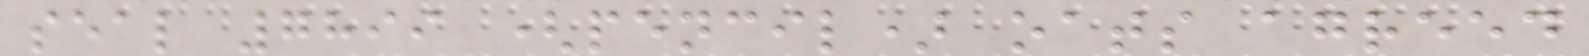seal 7899 (pencil) oats agreed
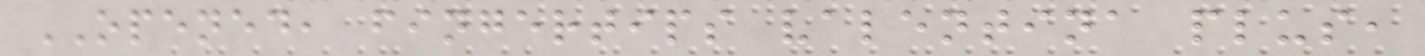OPENED, fingertips valentina plus,
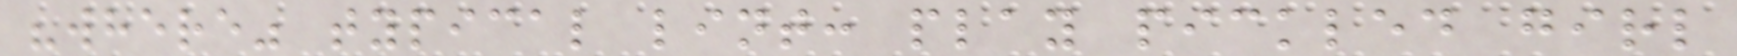"where" typical lint: play pickled girl
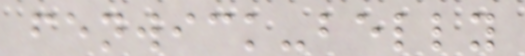fenwick-belly
